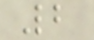2
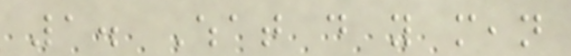1. What do you mean
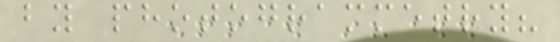by photogrammetry?
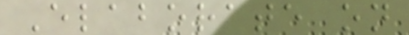Elaborate on
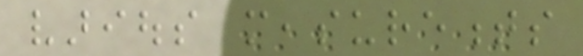various measurements
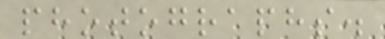photographs.
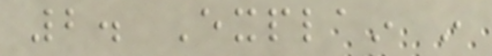2. Explain in
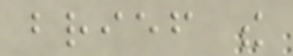brief the
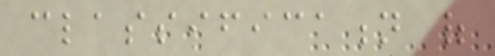classification of
